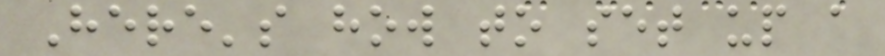Here's how to set up a
